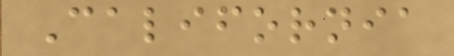California
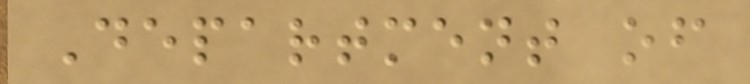Department of
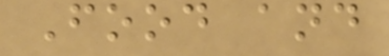Food and
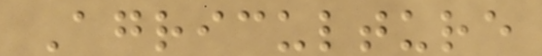Agriculture
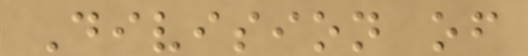Division of
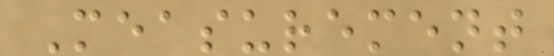Measurement
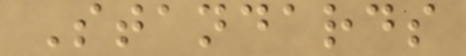Standards
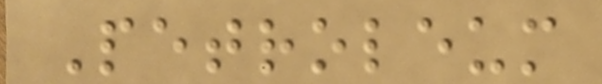Petroleum
